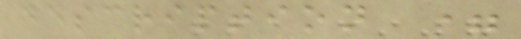description =
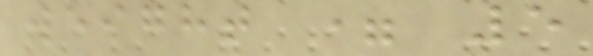weight = 5
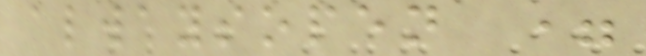alwaysopen =
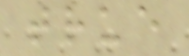true
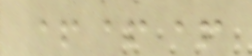+++
